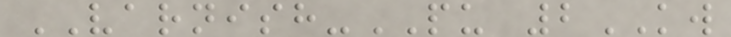VARNISH-PU 2KW
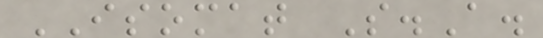ISOMAT S.A.
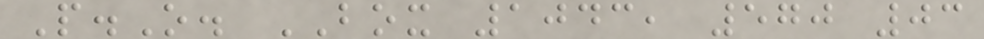P.O. BOX 1043, 570 03
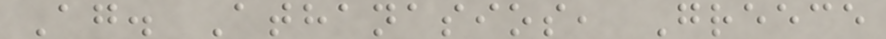Ag. Athanasios, Greece
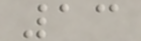13
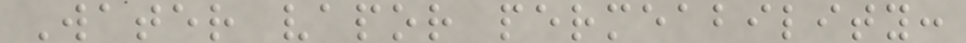Water vapor permeability:
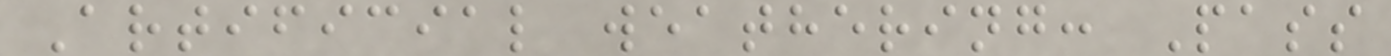Artificial weathering: Pass
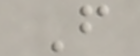F
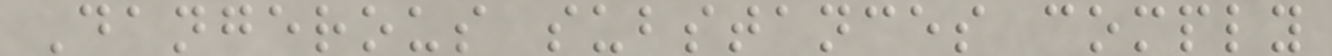Dangerous substances comply
